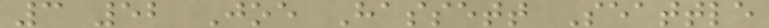3 52 Joe Hassett Seattle
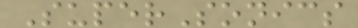SuperSonics
